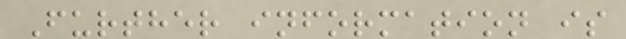Further information is
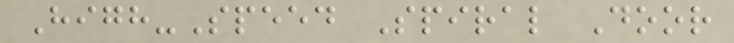High-Speed Spiral Door
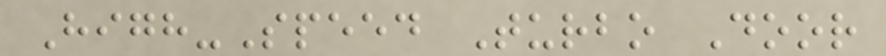High-Speed Turbo Door
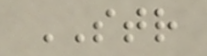STR
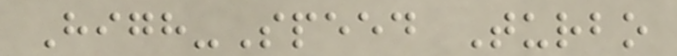High-Speed Turbo
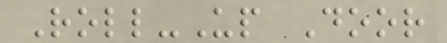Roll-Up Door
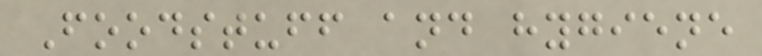Foodstuff and hygiene
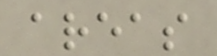areas
